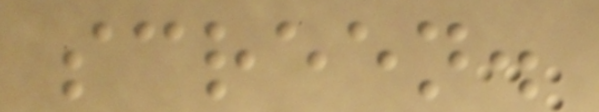screen.
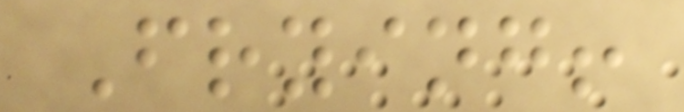Frying!
